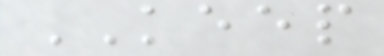KEEP
